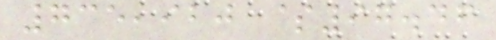735,920 $97.46
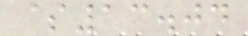$13.04
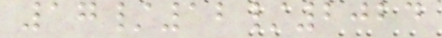17/12/2024
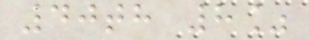40th 8%
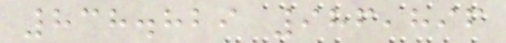838.829 986,896
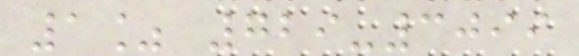1% 729-3099
